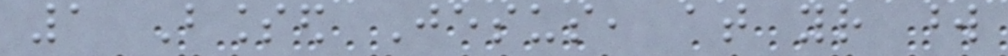1 Blessed Jesus, at your word
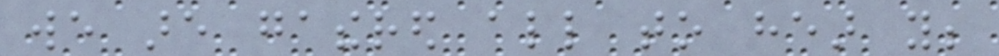we are gathered all to hear you;
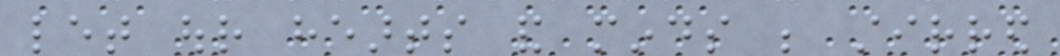let our hearts and minds be stirred
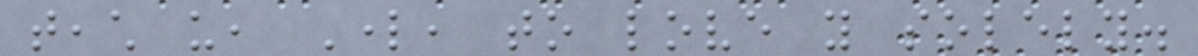teach us, Lord, to love you solely.
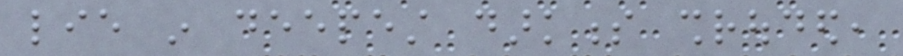lie in deepest darkness shrouded,
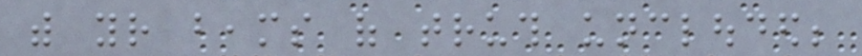with your beams of truth unclouded;
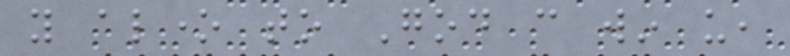you alone to God can win us,
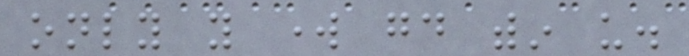only you work good within us.
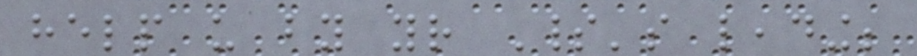help us by your Spirit's leading;
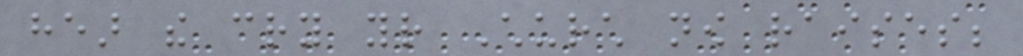hear the cry your Church now raises;
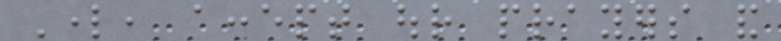Lord, accept our prayers and
